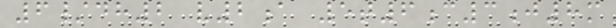6/dh2 v2a 5t6c3j8m
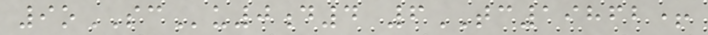9oSCu0d4 6TC19862+
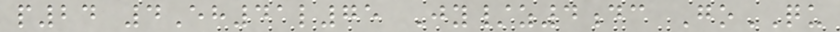p24 4Eh41l75 Jy/z4dc GoQU
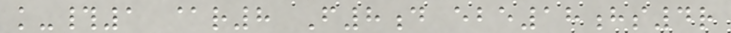k-#1 @r8 F8d ebe18hs4r
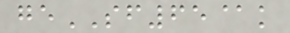geSF65@k
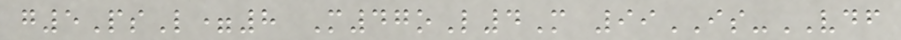g5PsL=8 M47oL4M 99IS-VDF
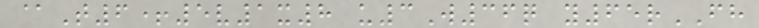@T6+5v1x8 u3W36q y65rFH
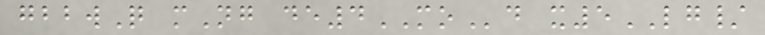gbbwQ mNg de4MOd x5LG/
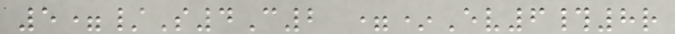5=/S4C2 =*Ev6#8r
